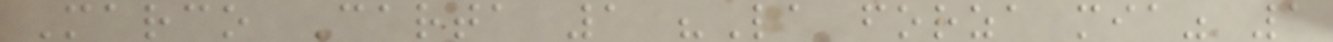Marco Carta 1 "La forza mia" 1
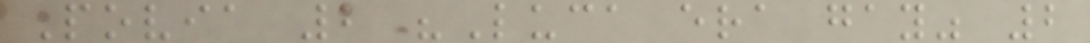Povia 2 "Luca era gay" 2
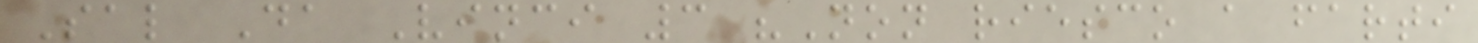Sal Da Vinci 3 "Non riesco a farti
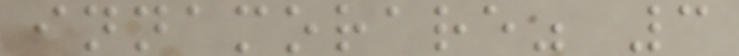innamorare" 3
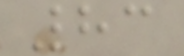83
